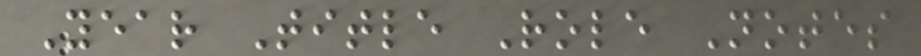Year Title Role Notes
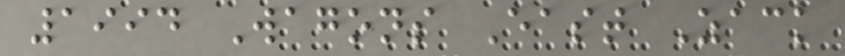1994 Wagons East Zack
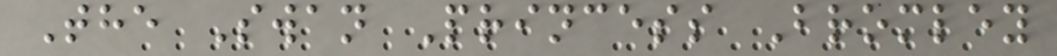The Swan Princess Bromley
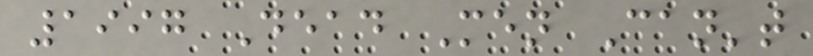1997 Dead Men Can't
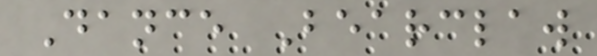Dance Bearclaw
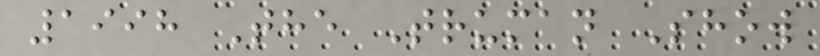1998 The Truman Show
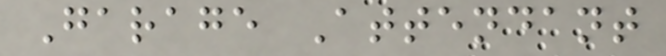Garage Attendant
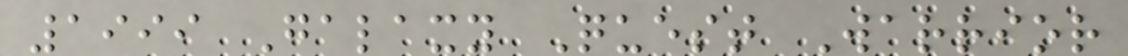1999 Galaxy Quest Warrior
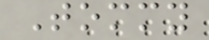Tommy
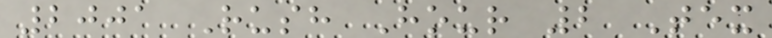2001 Rush Hour 2 Tex
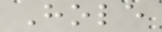Hole
